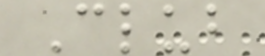Club
